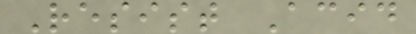Resist Acid
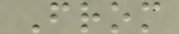From
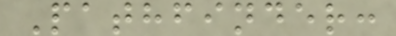Pathfinder:
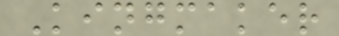Kingmaker
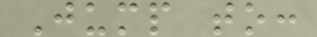Jump to:
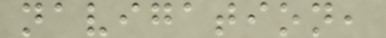navigation,
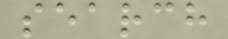search
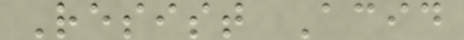Resist Acid
